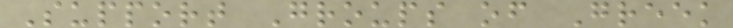Support Groups of Greek
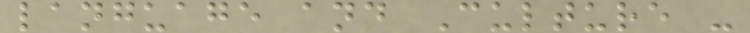language and Culture -
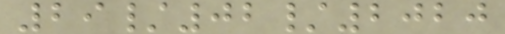29/02/2020
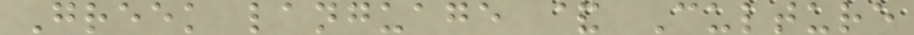Greek language & Culture
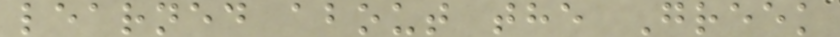learned about the Greek
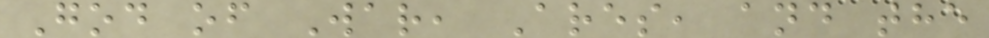God of War, Ares, and the
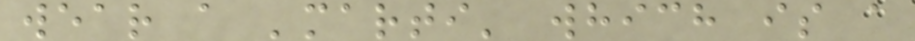wear a 'marti' which is a
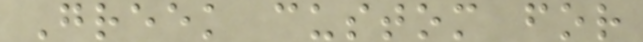Greek custom for
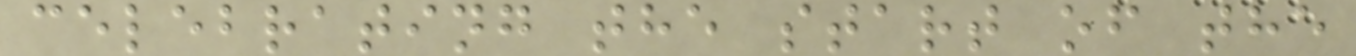celebrating the start of the
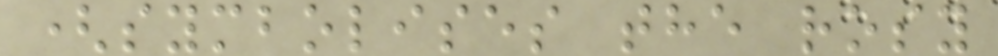(symbolises the rosy
